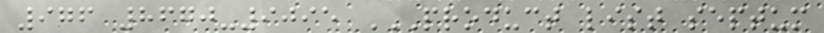976 8670-9095 PRODUCT LIST SEPTUM
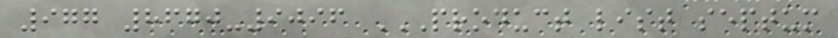977 8670-9096 PRODUCT LIST SEPTUM
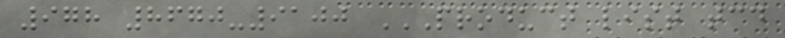978 8670-9100 PRODUCT LIST TCD
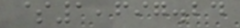$1,697.24
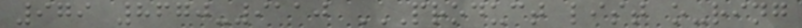979 8670-9110 PRODUCT LIST O-RING
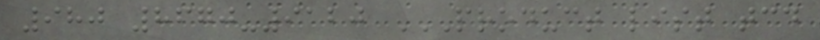980 8670-9120 PRODUCT LIST TCD
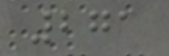271
